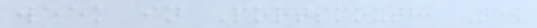week in Portsmouth, New
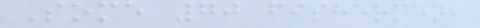Some 70 fishermen,
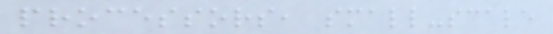processors, small-scale
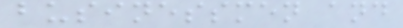businessmen and
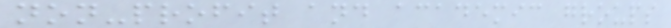non-profit and academic groups
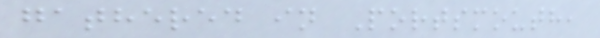gathered in Portsmouth,
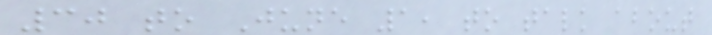30 to June 1, to talk about
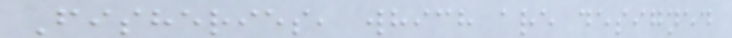Fisheries, which are designed
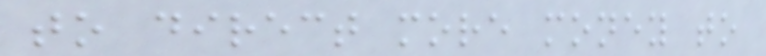to direct more money to
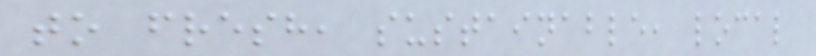to fresh, sustainable, local
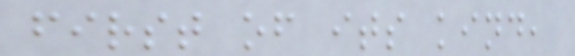first of its kind,
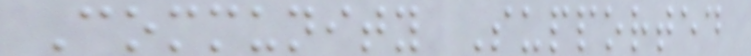Community Supported
